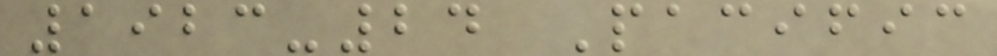1923-24 Pacific
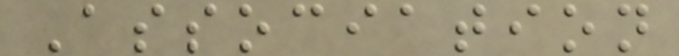Association
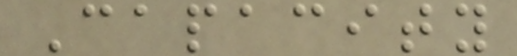Capacity
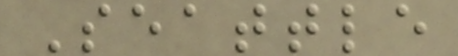Seattle
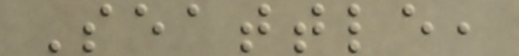Seattle,
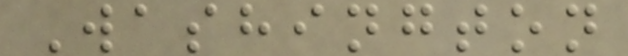Washington
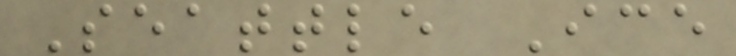Seattle Ice
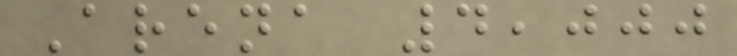Arena 4,000
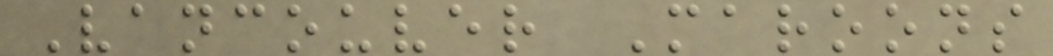Vancouver Maroons
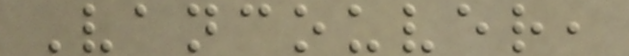Vancouver,
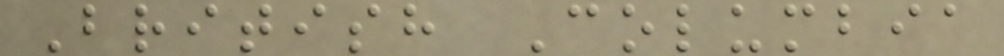British Columbia
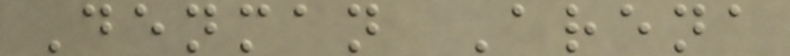Denman Arena
